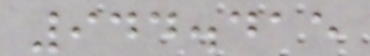944.415
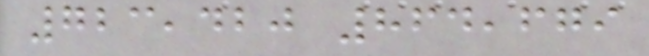723,420 864,679
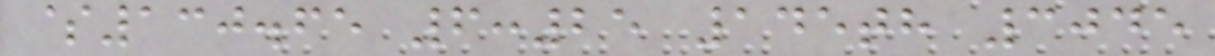$130.65 6:25 145th 3045
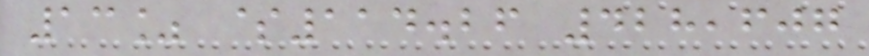13% $114.26 428,607
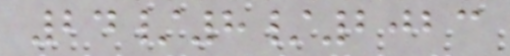24/8/2023
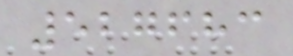527683
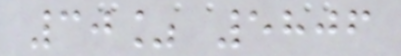30% 5806
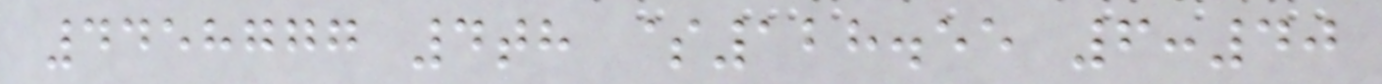4458777 4th $128.55 6:40
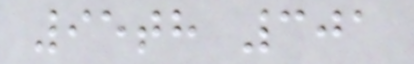95th 301
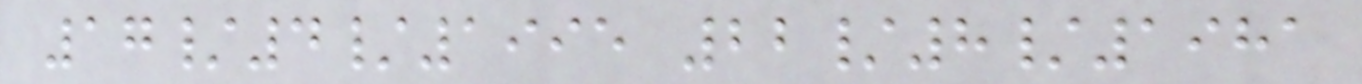17/4/1995 22/8/1981
